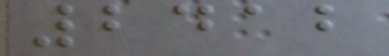2412
